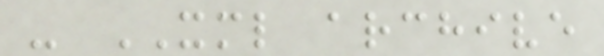- XML archive
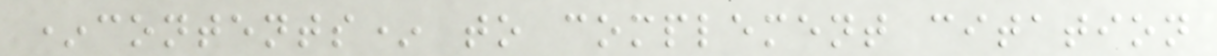*contents* to complement citation
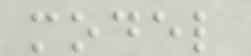model
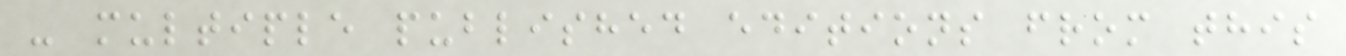- multiple published editions from this
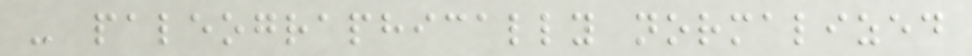- paleographically normalized
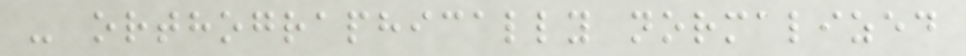- orthographically normalized
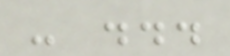- ...
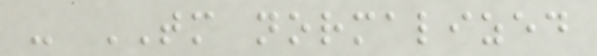- TM normalized
